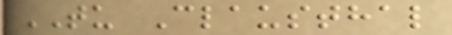TU Clausthal
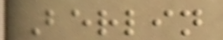Berlin
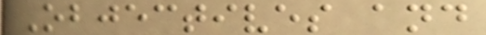Objectives and
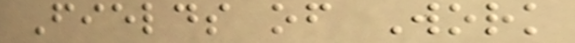Fields of Work
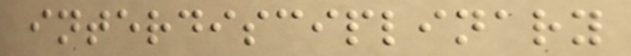interdisciplinary
